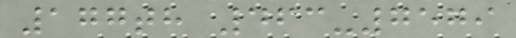177th 463-7579
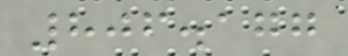806.177
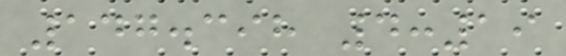147.398 4:19
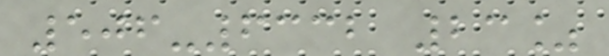506-6332 23%
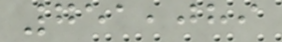751,089
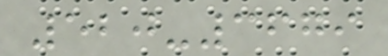520-3679
